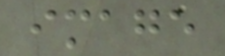image
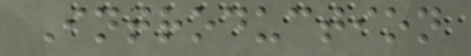Introduction
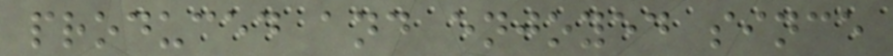produced and enjoyed since
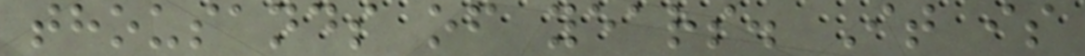thousands of years. It is
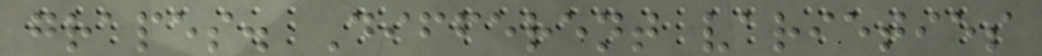grapes. Different varieties
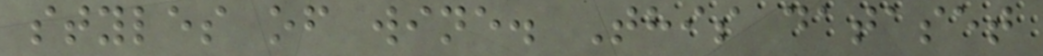styles of wine. This dataset
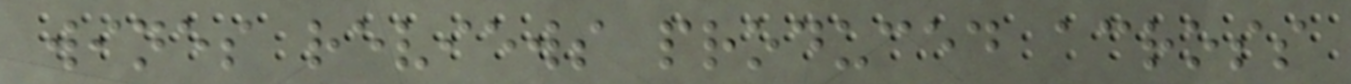wines reviews produced across
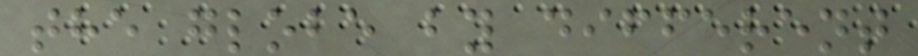the globe by different
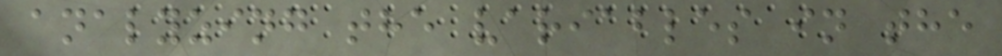analyzing the variables in the
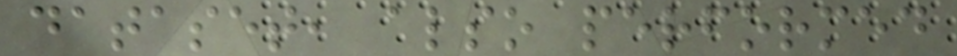dataset, also performed
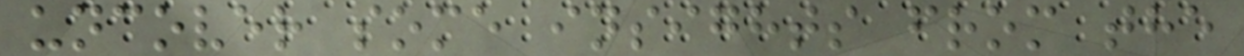uncover some insights from the
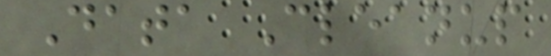Data Cleanup
